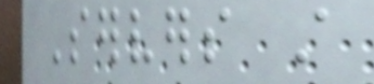Servers still
